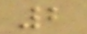2
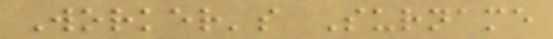Worker's Surname
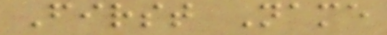First Name
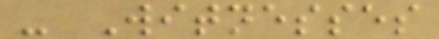- Witnesses
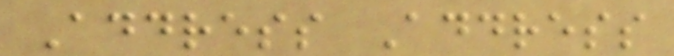Address Address
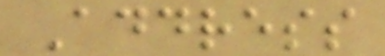Address
